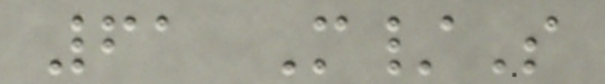61 M/S
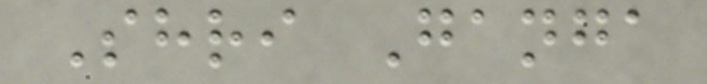Shri Ganga
